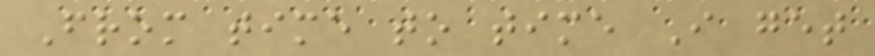From time to time I get
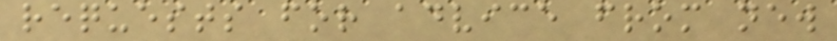requests for advice from new
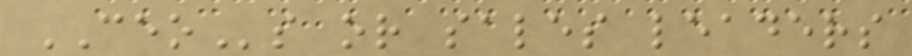CEOs or sales leaders
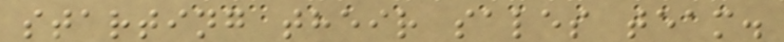starting their sales team.
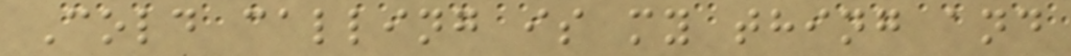Cold calling is my thing and
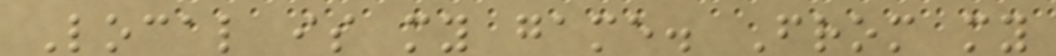Local is my game. From my
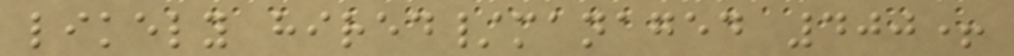likely hired/managed 400+
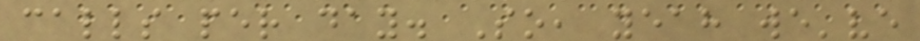calls per day. So, yeah we've
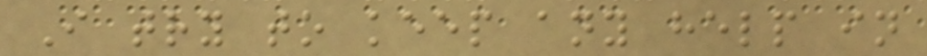I try to keep any help in
